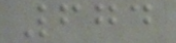674
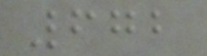672
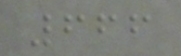666
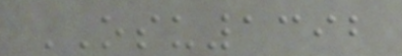OSU1392
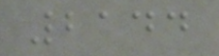2144
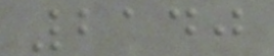2140
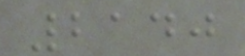2140
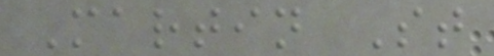Martin St
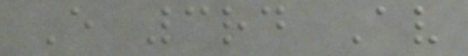E 3rd Av
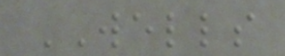WELLS
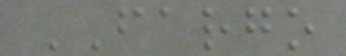FARGO
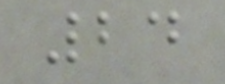24
